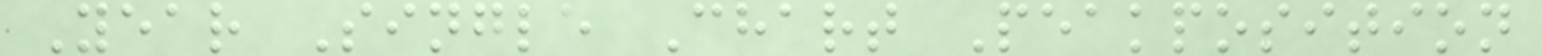Year Single Chart Peakposition
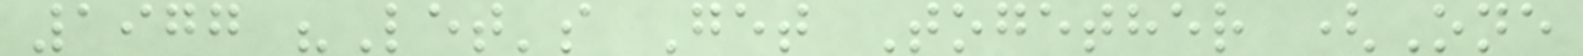1977 "Let's Get Together (One
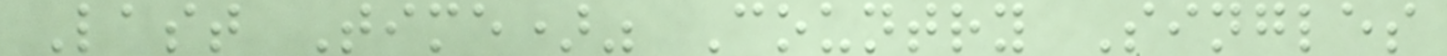Last Time)" Country Singles
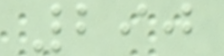290
